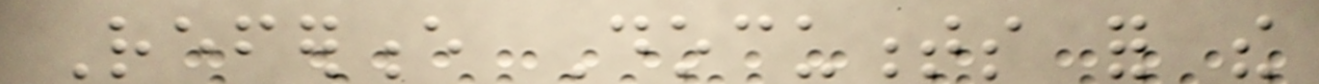Reference Documents for the
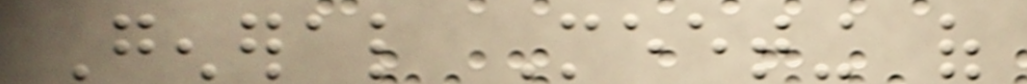General Meeting of
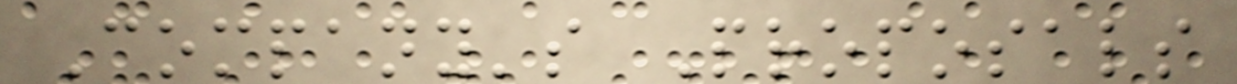Company's Proposals
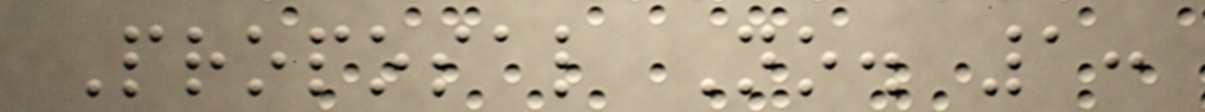Proposal No. 1:
